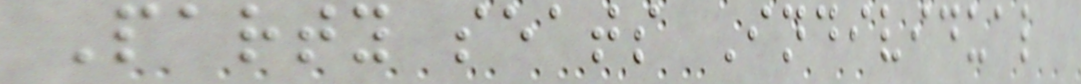Party seats Individual
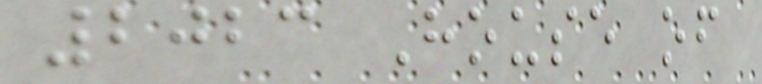2023 House of
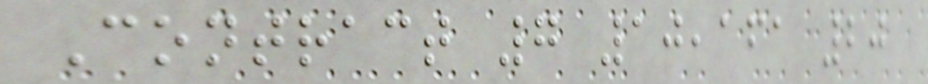Contract 7 10,161 20
